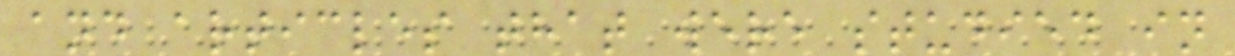and articles that were studied in
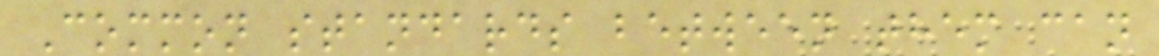Common standards between them can
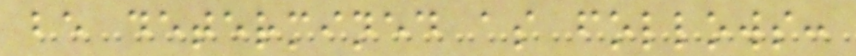be determined as follows:
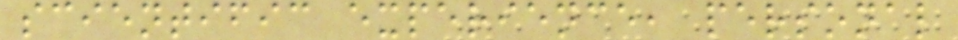scientific experience, personal
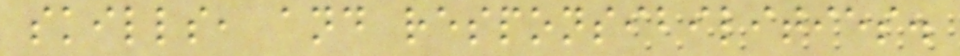skills, and responsibilities.
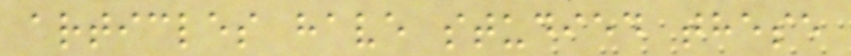articles have studied these
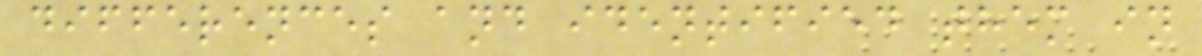differences and identified them in
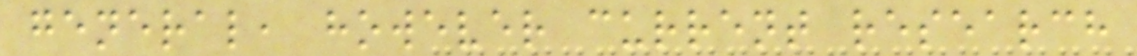general, however current research
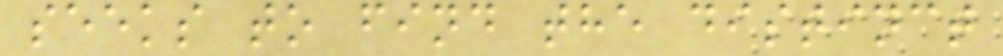seeks to find the distinct
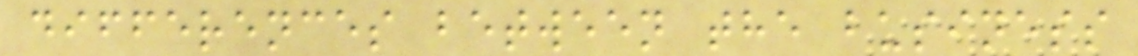differences between the business
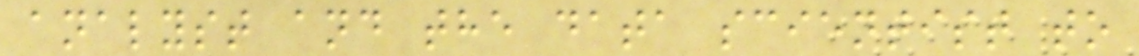analyst and the data scientist to
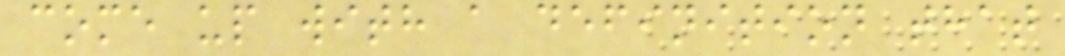come up with a definition that
